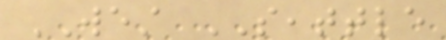WEST SEATTLE
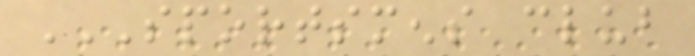SPORTSMENS CLUB
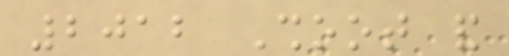2012 Shoot and
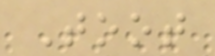Toot
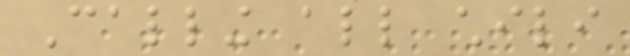Calling all chili
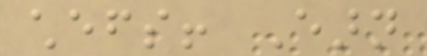chefs! Earn
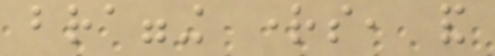bragging rights, and
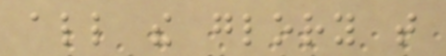all the glory that
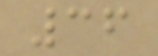36
